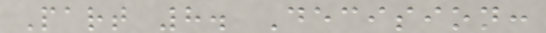Part 8. Decision:
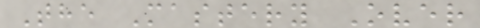The Mastery Over
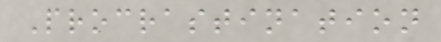Procrastination
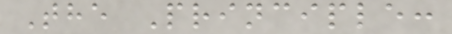The Principle:
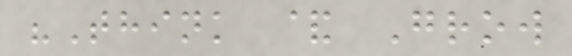"Think & Grow
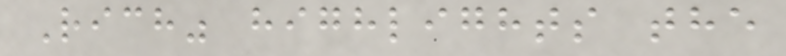Rich" highlights the
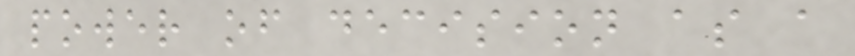power of decision as a
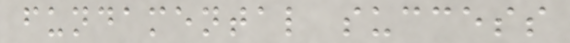fundamental success
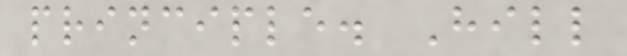principle. Hill
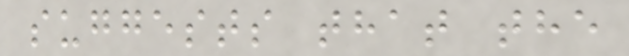suggests that the
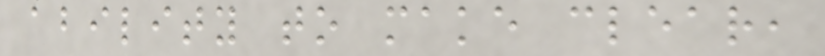ability to make clear,
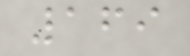169
